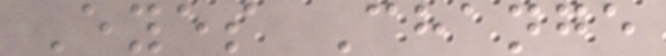Eyes Change
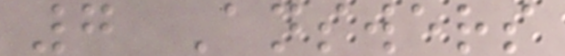7 Answers
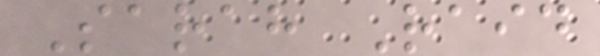Sarah Raid
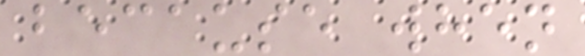because when
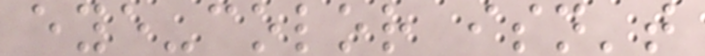eye-color isn't
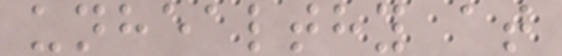unhealthy at
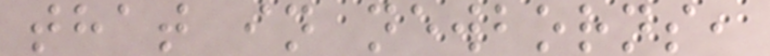that in newborns,
